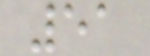51
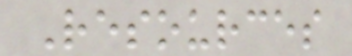Resources
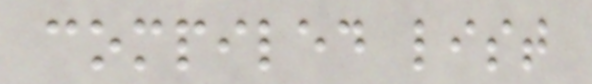compiled list
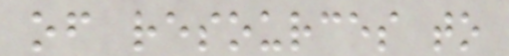of resources to
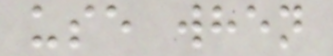use when
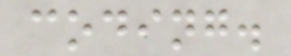coding.
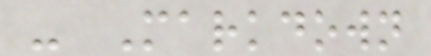- Markdown
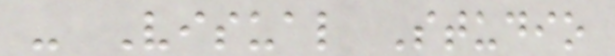- Visual Studio
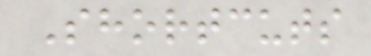Shortcuts
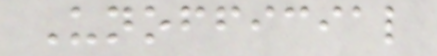Unofficial
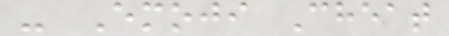- Emoji Cheat
